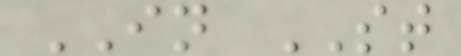IN ST
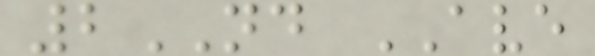2ND AVE
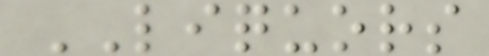LIQUORS
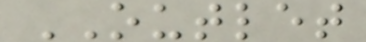OUTLET
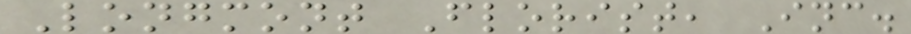Longmont Florist, Inc.
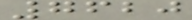7620
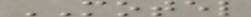MOTEL
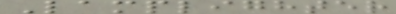Lamplighter
